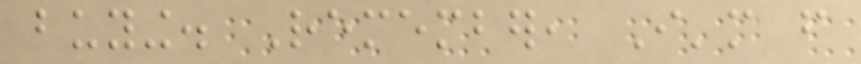buying. Remember, I'm from
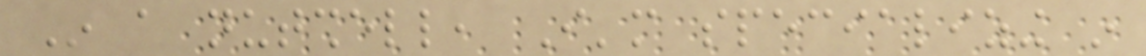In a nutshell, I'm specializing in
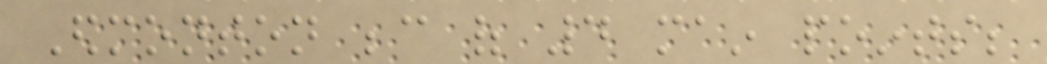Edmonton because of 4 main points;
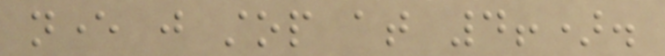never just stop at 4!).
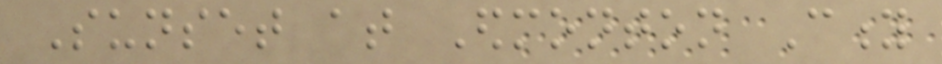Sunset at Edmonton City
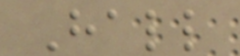Hall
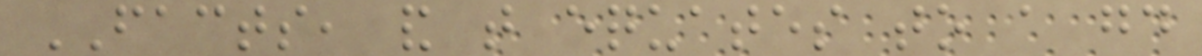FACTS, and that equates to a good
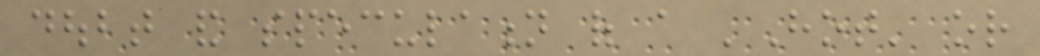doubt and speculation of a 'Hot' or
